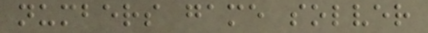numbers game solver
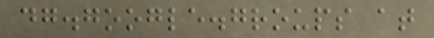dg.google.groups at
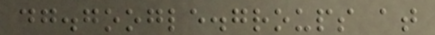dg.google.groups at
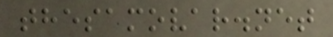thesamovar.net
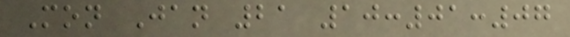Mon Jan 21 10:01:07
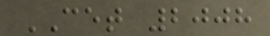CET 2008
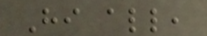Hi all,
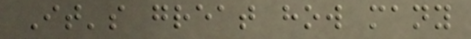It's great how many
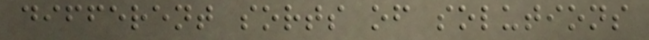different sorts of solutions
